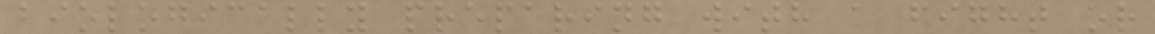biologically preparing with a fight or
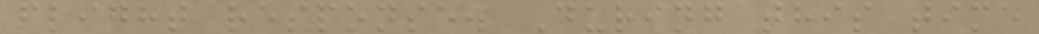flight response. During this time
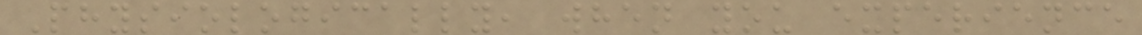Physiologically, when you experience
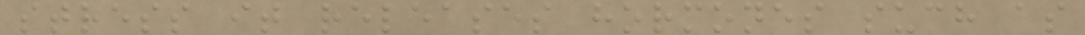stress it releases hormones such as
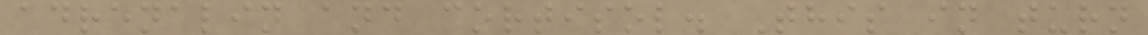adrenalin and cortisol. This in turn
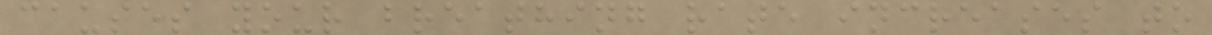causes your breathing rate increases to
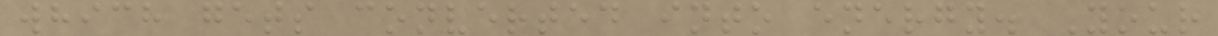which gets converted into energy. Your
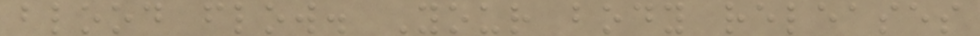blood flow. Your body releases
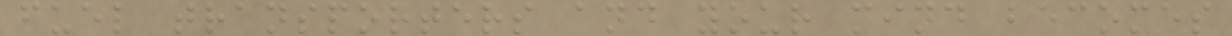fuel transporters and your mind becomes
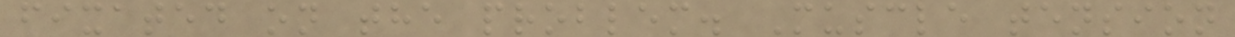fixated on the problem. Muscle tension
